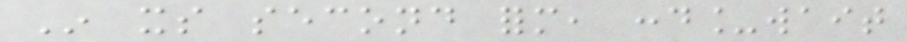In its second form, cond_wait
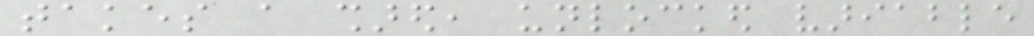takes a shared, unlocked variable
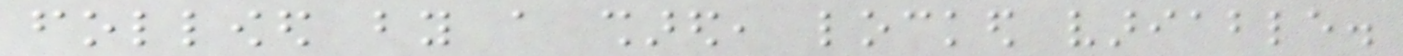followed by a shared, locked variable.
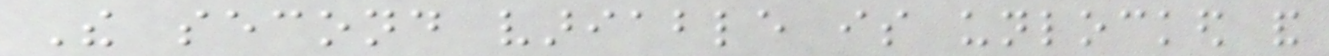The second variable is unlocked and
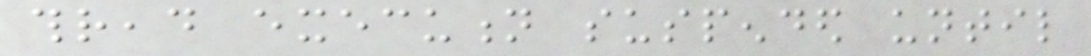thread execution suspended until
